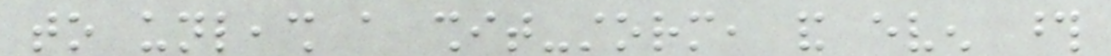to unleash a shit-storm, and even those
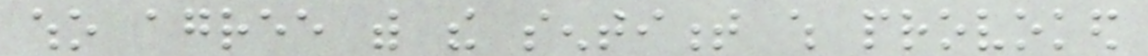who agree with the sentiment which provoked
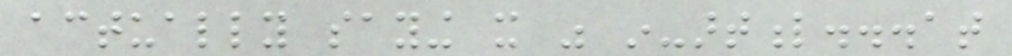actually saying it was in-artful...at
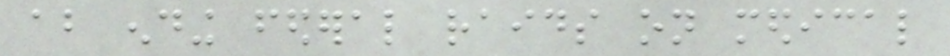about ending federal raids on medical
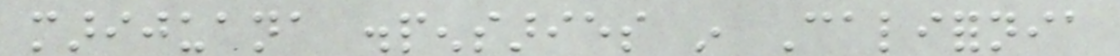marijuana dispensaries in California
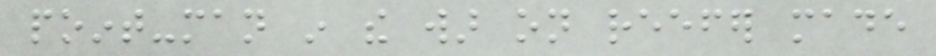point-man in the war on reefer made
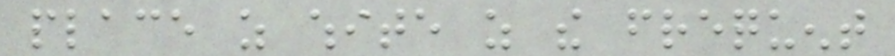place as white as the frequent
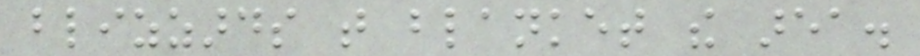blizzards that blanket the area.
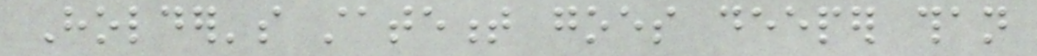Holder's statement goes deeper than
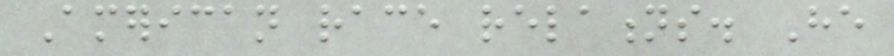American race relations. He
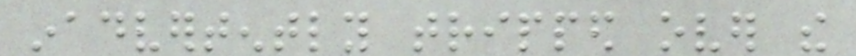inadvertently tripped over the
